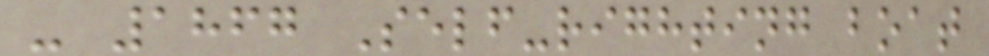- 1867 Self-righting boat
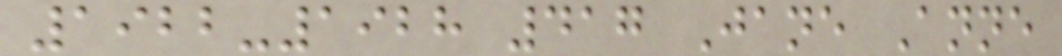1922-1928 417 Jane Anne
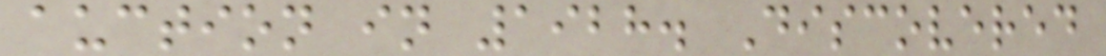auction in 1928. Discovered
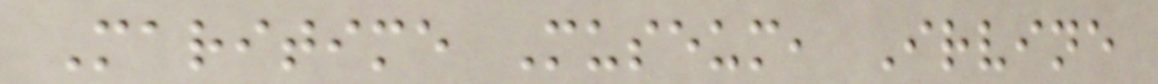Maritime Museum, Irvine
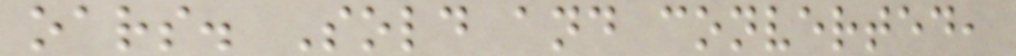oars. Sold and converted,
